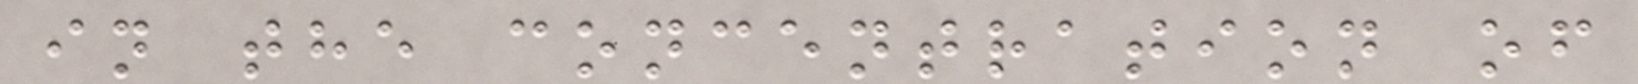in the concentration of
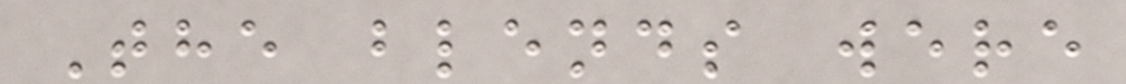The blends were
